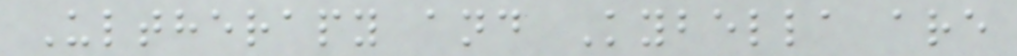Ultherapy and Kybella are
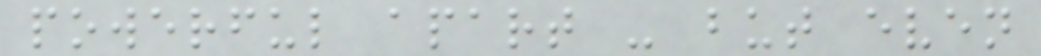powerful apart - but even
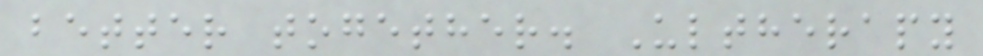better together. Ultherapy
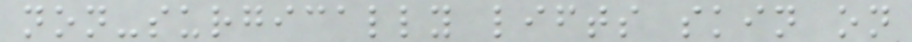non-surgically lifts skin on
